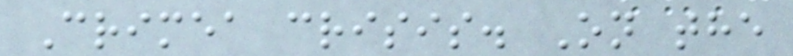Crimea crisis. On the
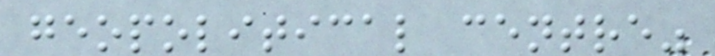geopolitical centre"
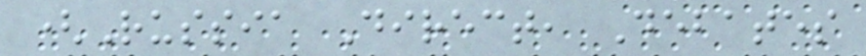(Russia Direct, Debates
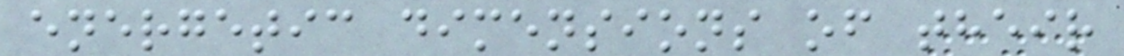energetic dimensions of their
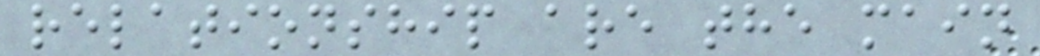relationship are the main
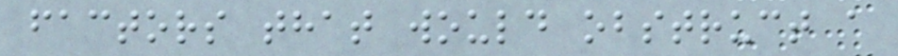factors that would obstruct a
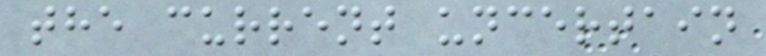the current uncertain
